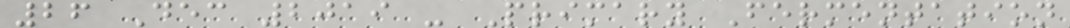26 Dec 2019 - Primary Fermentation
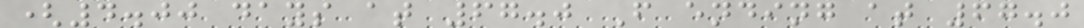(4.00 days at 67.0 F ending at 67.0
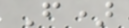F)
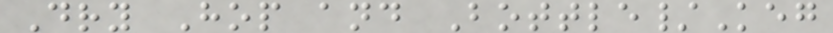Dry Hop and Bottle/Keg
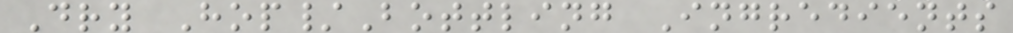Dry Hop/Bottling Ingredients
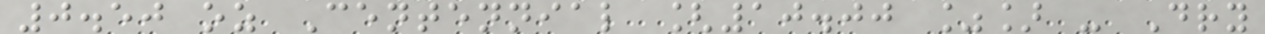0.50 oz Centennial [10.00 %] - Dry
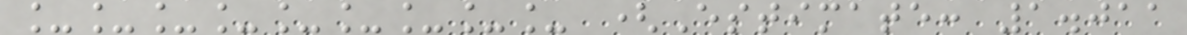_________ (Estimate: 1.011
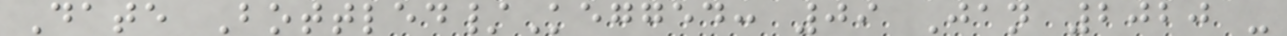Date Bottled/Kegged: 09 Jan 2020 -
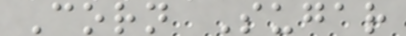Corn Sugar
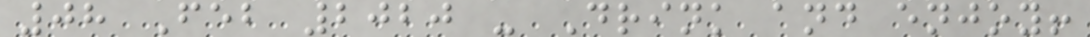08 Feb 2020 - Drink and enjoy!
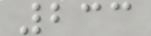233
